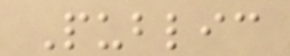Public
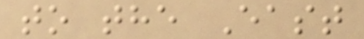to the East
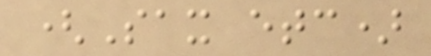(Sax etc)
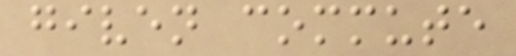given commute
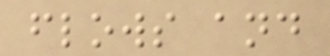flows and
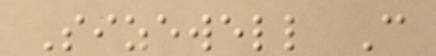Sizewell C
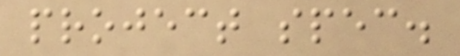project spec.
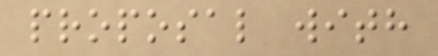proposal with
